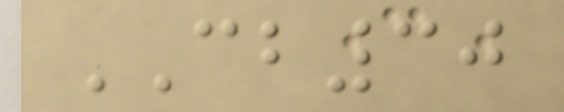CB30
